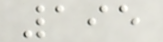195
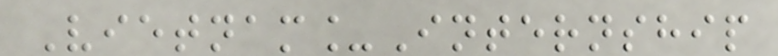Vietnam_Internship
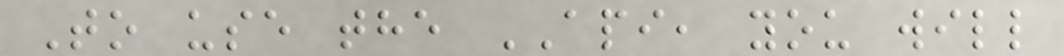To use the API, you will
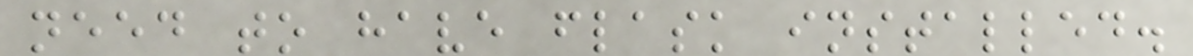need to have flask installed.
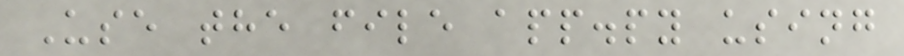Use the file app.py using
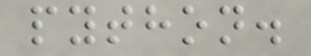python.
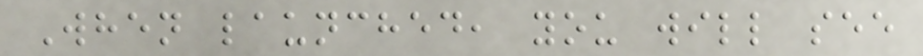When launched, you will see
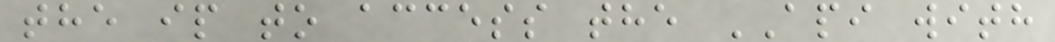the ip to access the API with
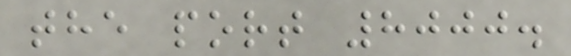the port 8000.
